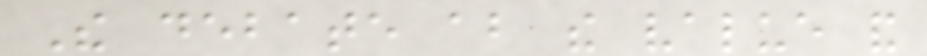The debate about the value and
